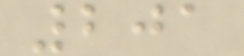201
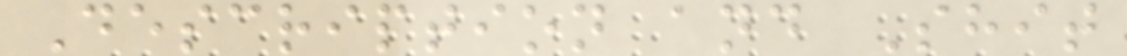Description and Shit
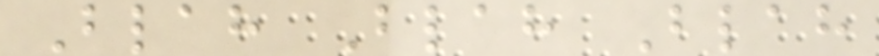Blah Blah Blah
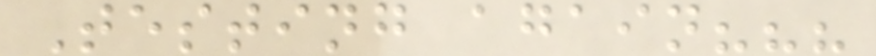Testing again???
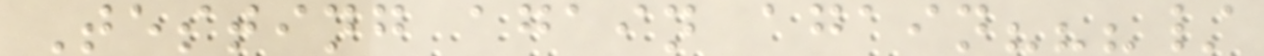Testing again again???/
